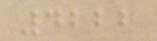4222
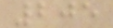205
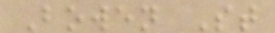Bowen St
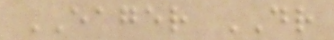EAGER DR
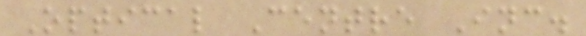Optical Centre Inc.
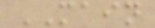MAIN
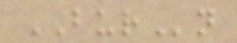BURn
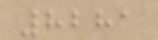8281
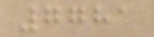7781
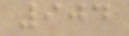904
